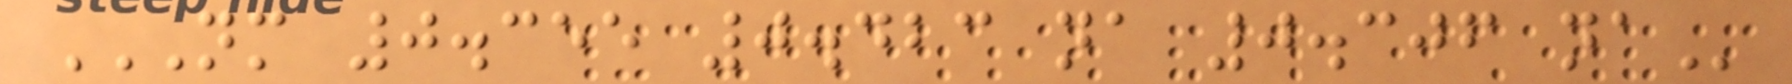NM 0.355 0.423 NA 0.306 NA
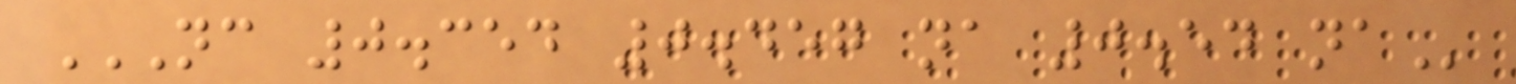NC 0.354 0.457 NA 0.54 NA
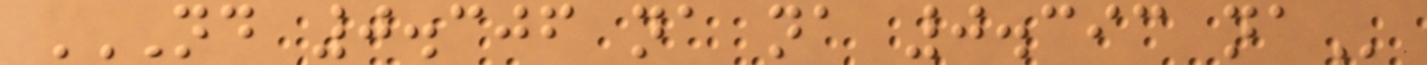ND 0.306 NA NA 0.393 NA
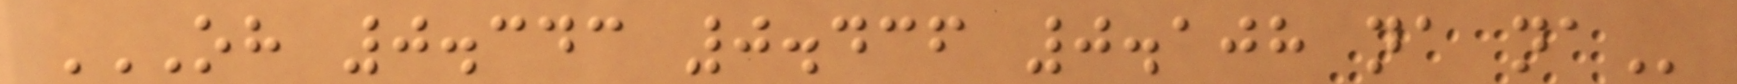OH 0.343 0.436 0.108 NA NA
